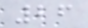26
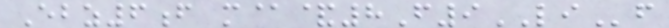Ebz6f m@&8F9LIf
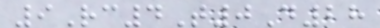9Rc4T0D28
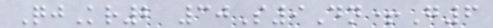QjKr2 30S9Dn+G6
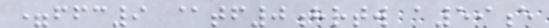=ffc9 @tf0hrtw a59e
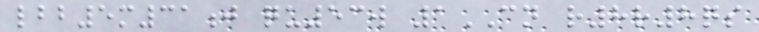lbb5m31j qu53w 1CN r8r8qs
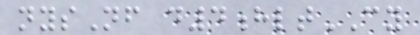nysNf d4hltCY
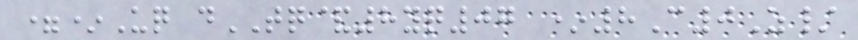=*Uq dTQ&8yq07 *8C0Z/
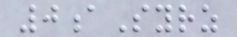0aSyrz
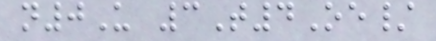n0U 3T4Oe/
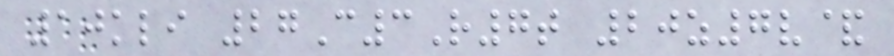10kli 27C3R7t 20z7v&
